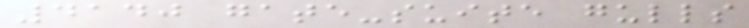4140 gate-suite gulls
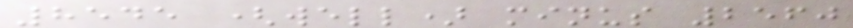8545 (well) minus 2560
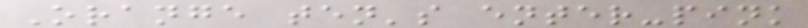Orange ten's enter-pink
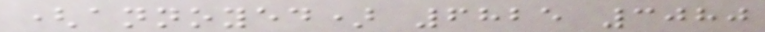(annoyed) 6825 3080
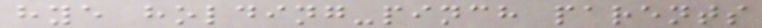hye holding-pinch parents
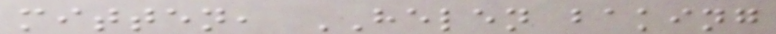mitten, HELEN baking
